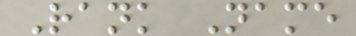Rank Name
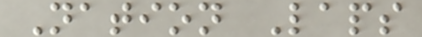Nation Laps
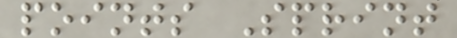points Sprint
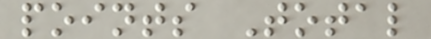points Total
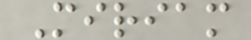Miriam
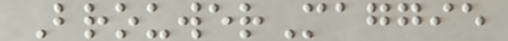BrouwerMaggie
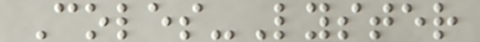Coles-Lyster
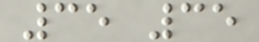35 35
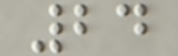24
